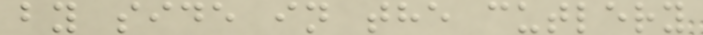by side in the cutlery
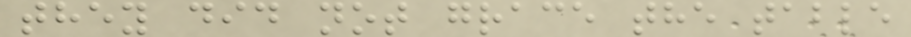they did not grace the table
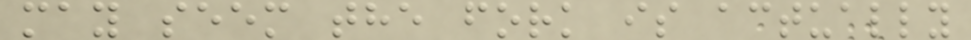may seem the fork is actually
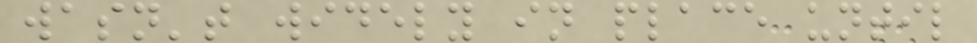wasn't widely in place until
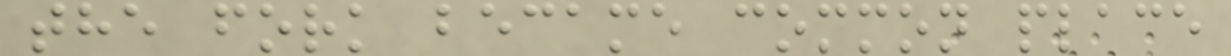the fork became common place
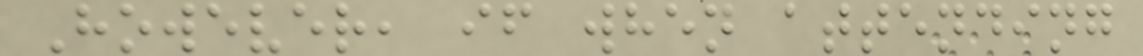However, if when attending
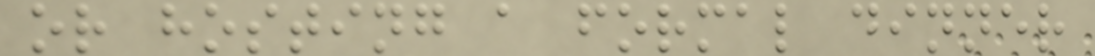or hosting a formal dinner
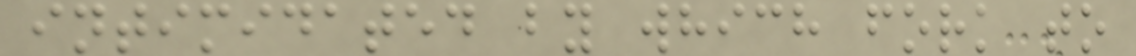intimidated by which fork to
